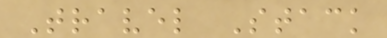Travel Stack
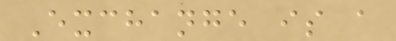Exchange is a
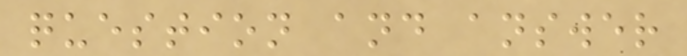question and answer
